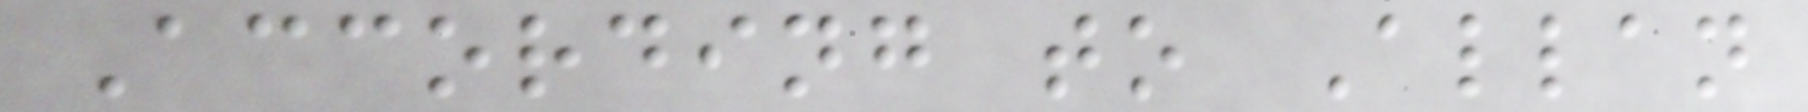According to Allan
